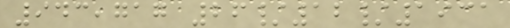943,717 26/12/1931
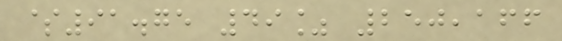$91.75 49% 250,166
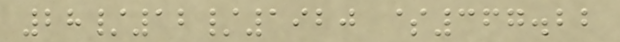28/12/1920 $367.22
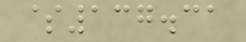$137.31
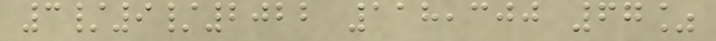3/9/2022 118,300 67%
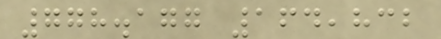778.177 164,832
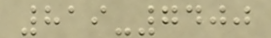819-7400
